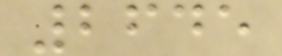2645
